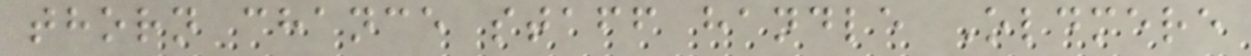thorn chance staff handle Oldmere
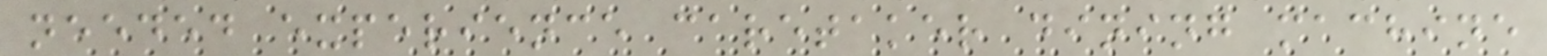needed experience caretaker dining machine
